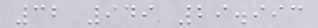32 949 29.993
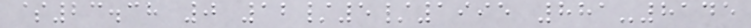$23.38 0 12/5/1995 881-8145
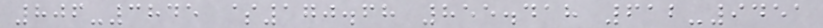806-3845 $170.68 855.418 612-9451
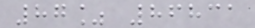87% 86831
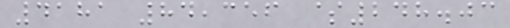4181 84,356 $248.03
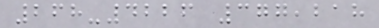268-4226 377,218
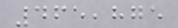465,875
